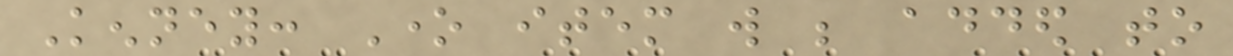Kenney: One item will be added to
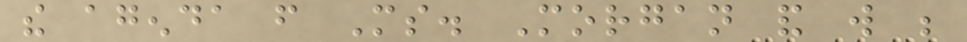the agenda from Ms. Morgan and will be
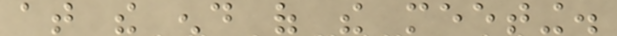at the end of the meeting.
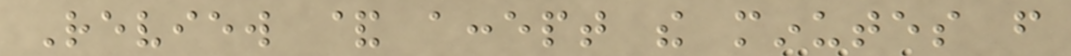Review & accept the minutes from
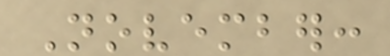November:
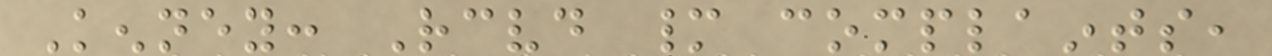Kenney: Received many complaints,
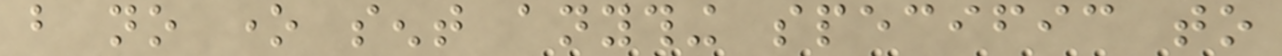but no one sent anything specific to
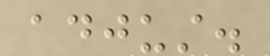adjust.
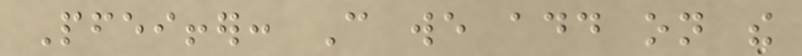Pfeiffer: Can we add on the
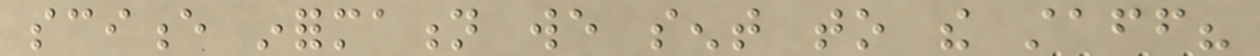science information we sent to the staff?
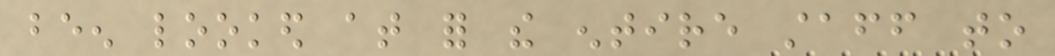been looked at for the entire staff to
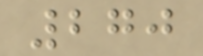270
